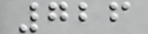726
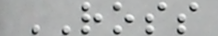ROSS
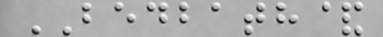BEDBATH&
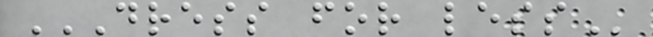DRESS FOR LESS
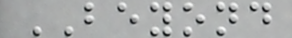BEYOND
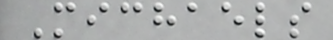Michaels
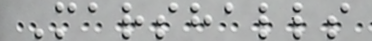Marshalls
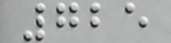725
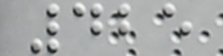425
